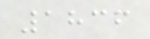1836
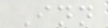Inn
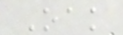Oak
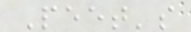Peet's
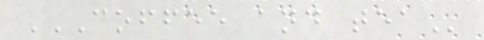COFFEE AND TEA
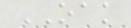OAK
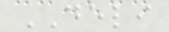DELI
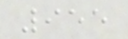955
